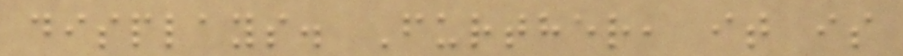displays. Further, it is
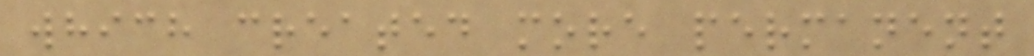which created more permanent
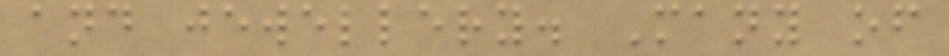and jewellery. Many of
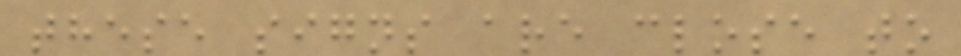these signs are close to
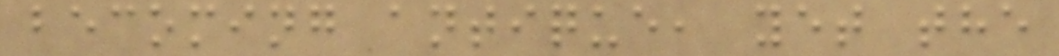becoming antique, yet the
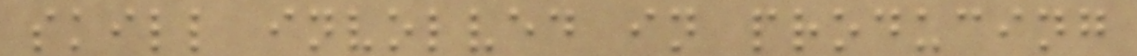skill involved in producing
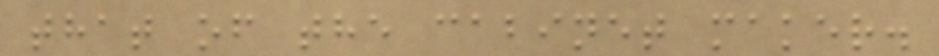that of the cabinet maker.
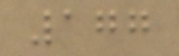177
